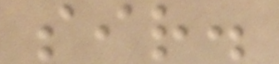sir.
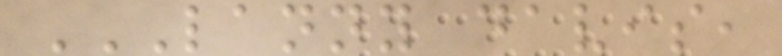LANNY DAVIS,
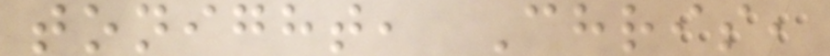tonight, Chris,
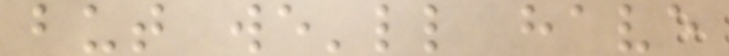but we'll have
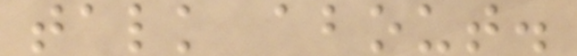talk about.
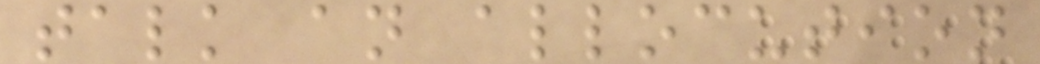talk an allocution
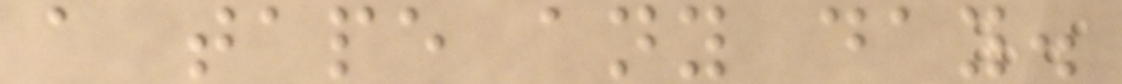a tape any day.
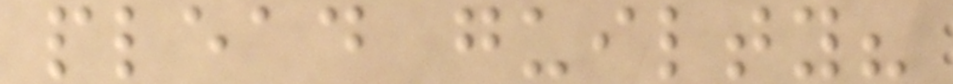plead guilty?
